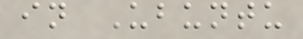in Ubuntu
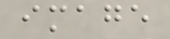image
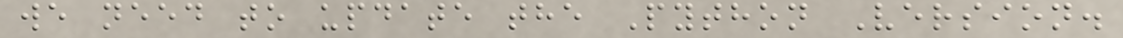we need to update the Python Version.
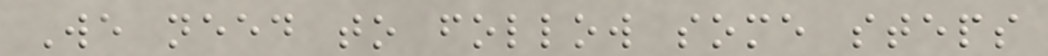We need to follow some steps
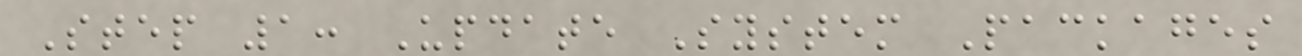Step 1: Update System Packages
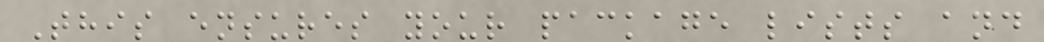This ensures your package lists and
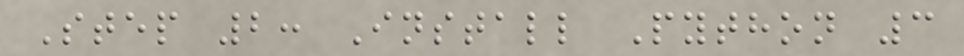Step 2: Install Python 3
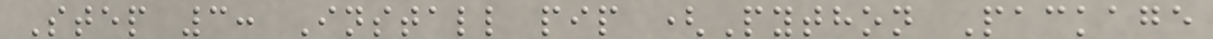Step 3: Install pip (Python Package
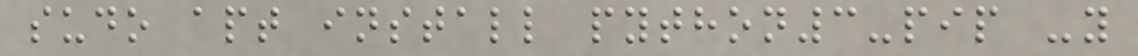sudo apt install python3-pip -y
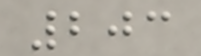203
